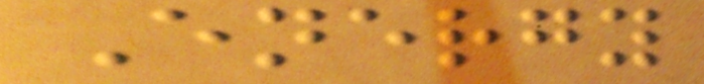Energy
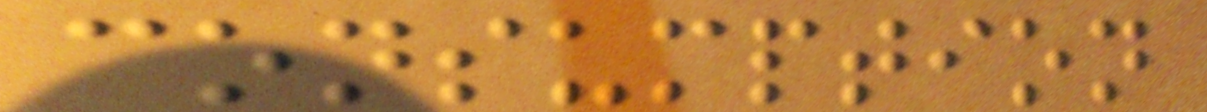consumption
